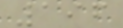196
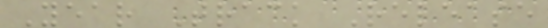Year Track Release
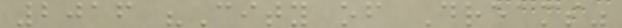2016 "City of Dreams"
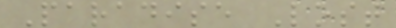Paradise Lost
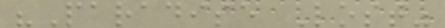"Paradise Lost"
